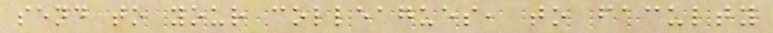send to your colleagues, to faculty
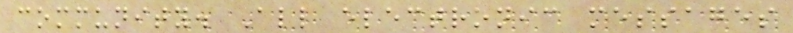community. All electronic messages
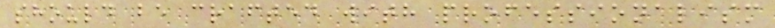should be crafted with professionalism
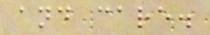and care.
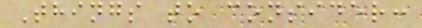Things to consider:
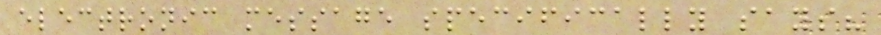electronic message specifically says?
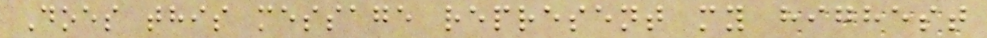Does this message represent my highest
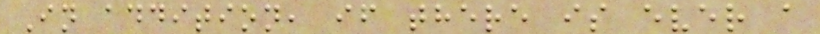In addition, if there is ever a
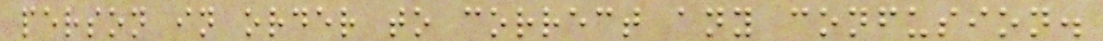person in order to correct any confusion.
